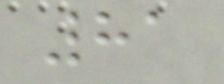81
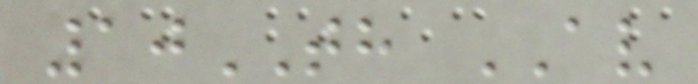10TH AV
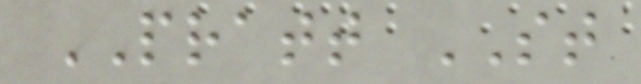PRATT ST
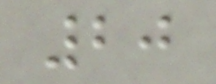20
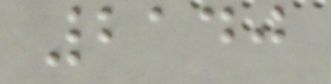2140
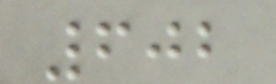602
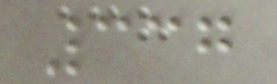337
